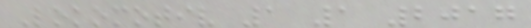Lokomotiv 1 1 2017
